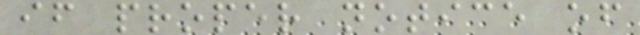if proper notice of
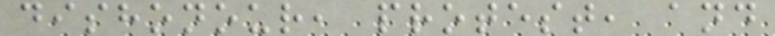dishonour, protest, and
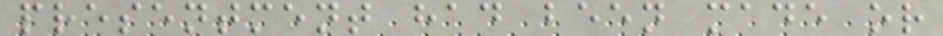presentment had been made or
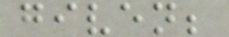given;
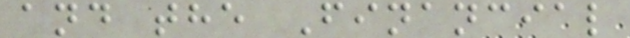and the Financial
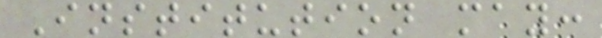Institution may:
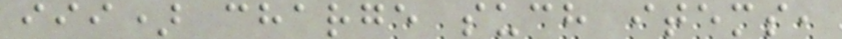iii) charge such items,
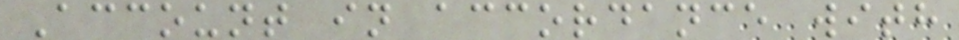Account in accordance with
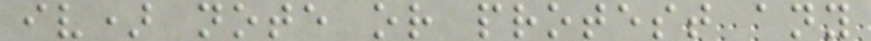iv) note or protest any
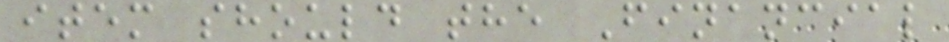item should the Financial
